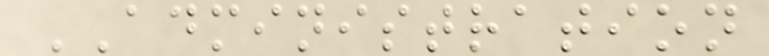ADMINISTRATION
